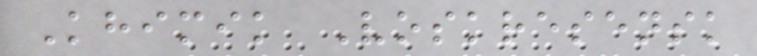Khimik Voskresensk
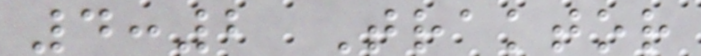4:2 Traktor
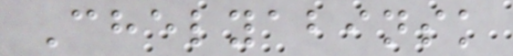Chelyabinsk
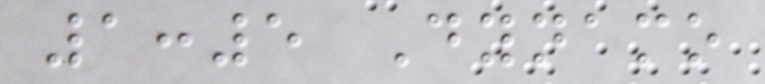1:5 Dynamo
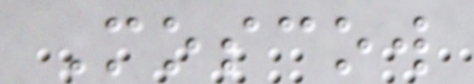Moscow
